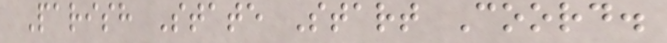Parish State Start Coord.
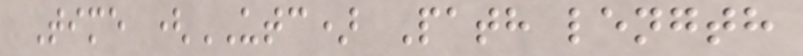Time (UTC) Path length
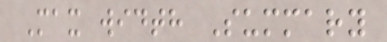Max width Summary
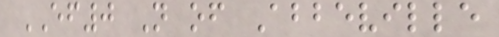EF0 N of Abbeville
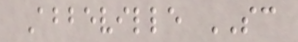Abbeville SC
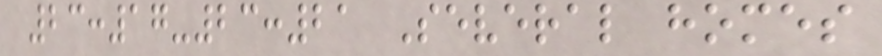23:17-23:21 Several homes
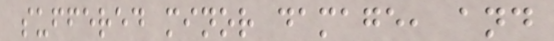suffered minor damage, and
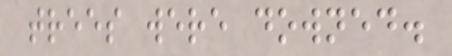trees were downed.
